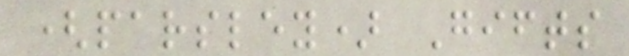(parsley) Gifts
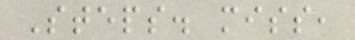Steps. miss,
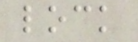lock
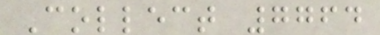Collect 7764
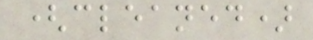(cleaned)
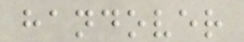handover
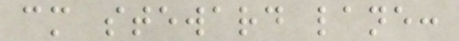cm steward lane:
